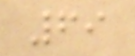69
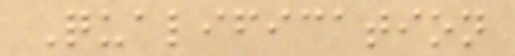Qualification
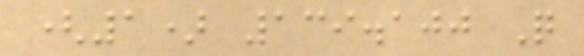(1) 139.100 Q
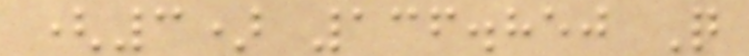(3) 136.850 Q
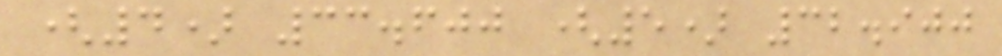(4) 33.600 (5) 32.900
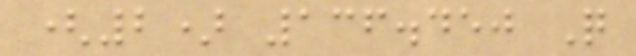(2) 136.450 Q
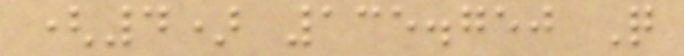(4) 135.750 Q
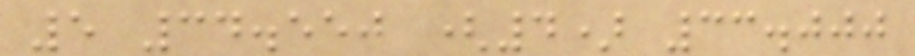5 34.550 (4) 33.000
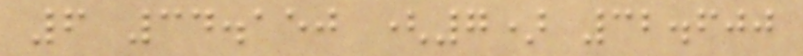6 34.150 (7) 32.600
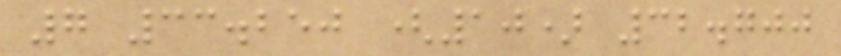7 33.250 (10) 32.700
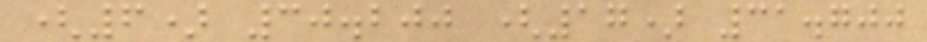(6) 30.200 (17) 31.700
